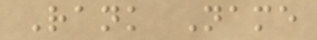Rank Name
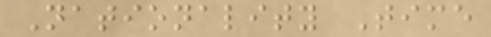Nationality Time
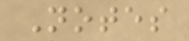Notes
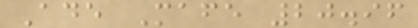Ade Mafe 20.96
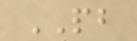PB
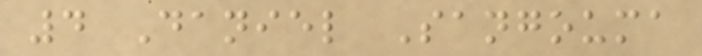4 Daniel Sangouma
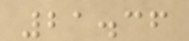21.36
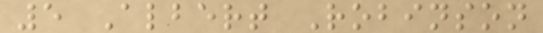5 Albert Robinson
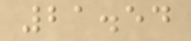21.54
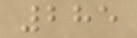285
